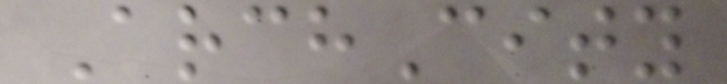ArchCity
